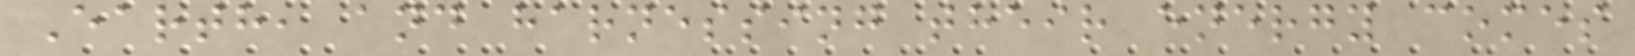Earth, and harnessing their energy comes
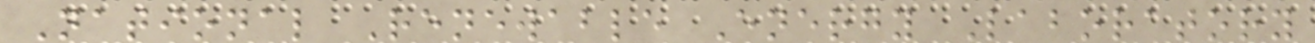National Renewable Energy Laboratory
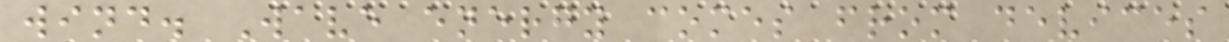wind. Wave energy comes from devices
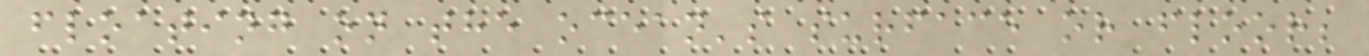floating on the ocean's surface or floor;
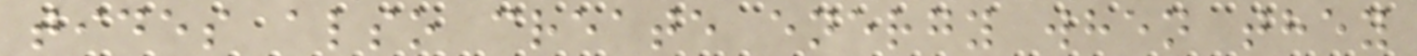tides also create energy when they
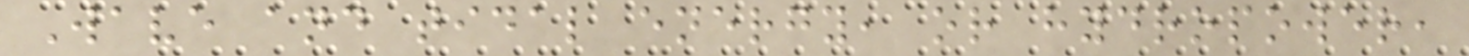Wave and tidal energy, or hydropower,
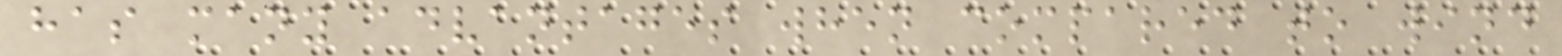has many advantages when compared to wind
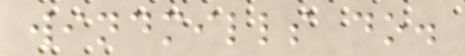windmills do.
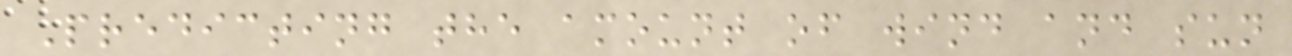Predicting the amount of wind and sun
